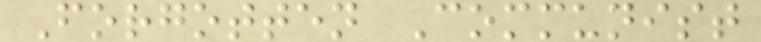Forgotten Communist
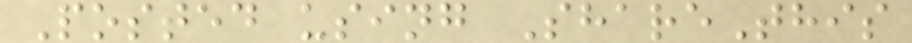Posted using ShareThis
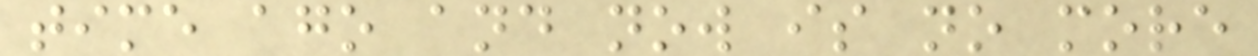time ago and now is no more
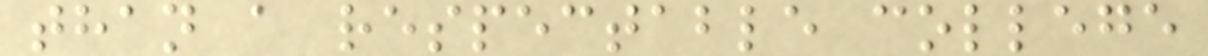than a respectable college
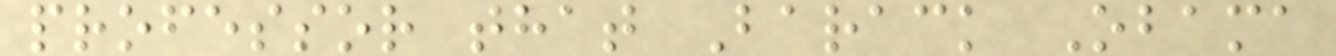professor that Barack Obama
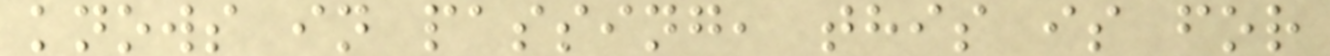knows in passing, this is for
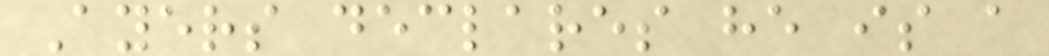Ayers declares he is a
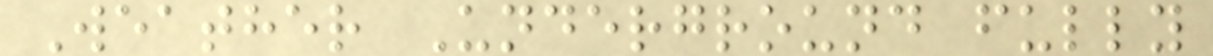Weather Underground fully
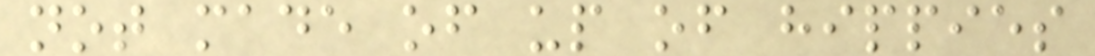not made of up of hippies
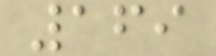169
